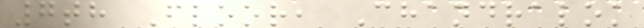7th Floor, Chandralok
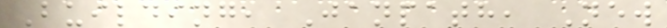Building, Janpath, New
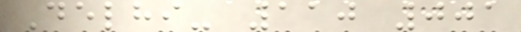Delhi- 110 001
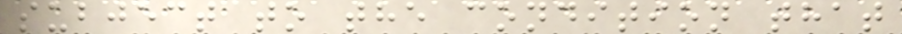subject to the condition that
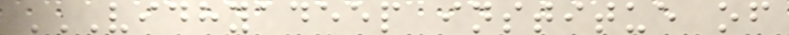VIDHYADEEP INSTITUE OF
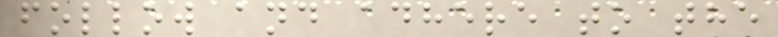follow and adhere to the
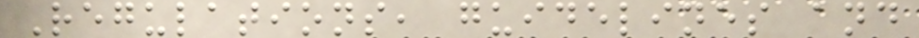Regulations, guidelines and
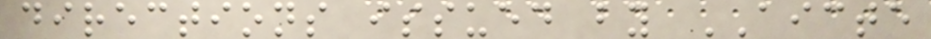directions issued by AICTE
